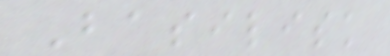Basilisk
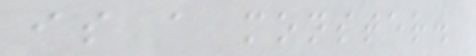is a monster.
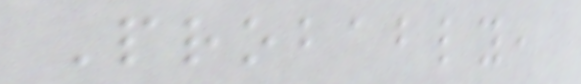Probably,
